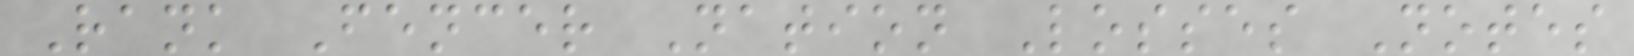Rank Fencer Nation Losses Notes
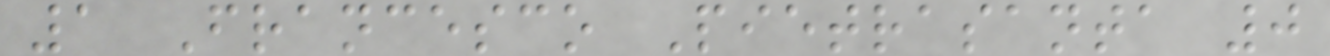1 Francesco Pietrasanta 0
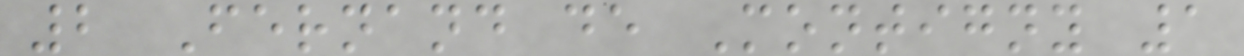2 Fernand de Montigny 1
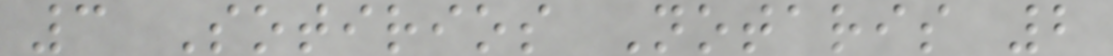3 Sotirios Notaris 2
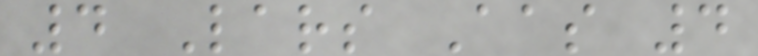4 Lars Aas 4
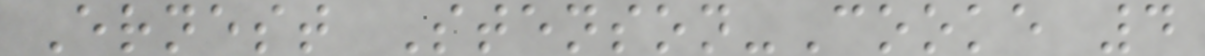Ernest Stenson-Cooke 4
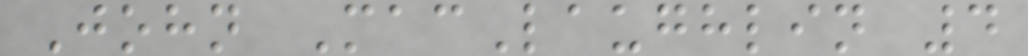John MacLaughlin 4
